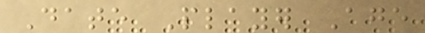Date Player Age
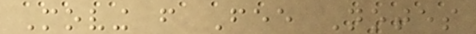Moving from Fee Notes
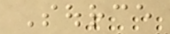Source
